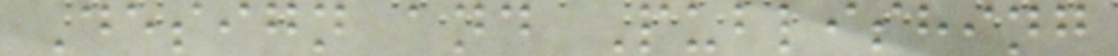Design and Publishing
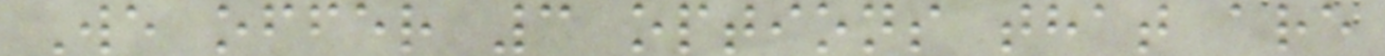We offer 3 options that are
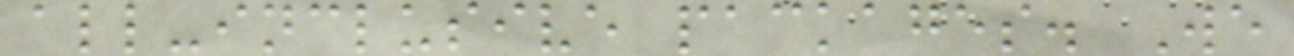all-inclusive packages. We
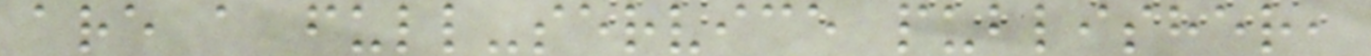are a full-service publisher,
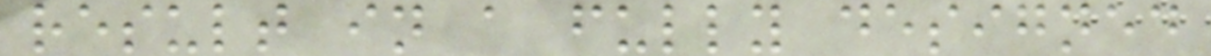result in a fully designed
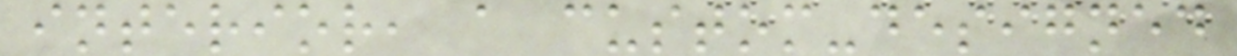interior, a custom-designed
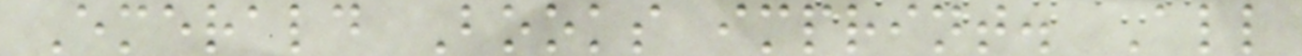Emerald Books imprint. All
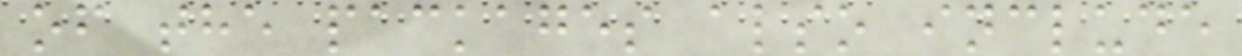of the packages also include
